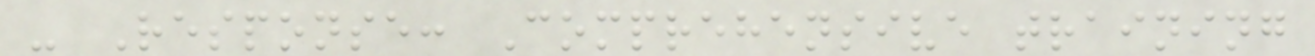- Response: Comprehensive training
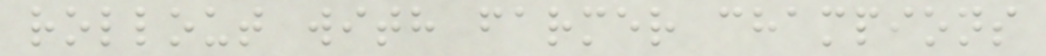rollout with farmer champions
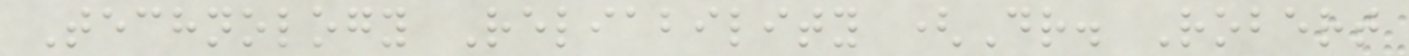Technology Reliability (Dr. Robert
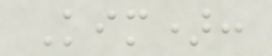Kim):
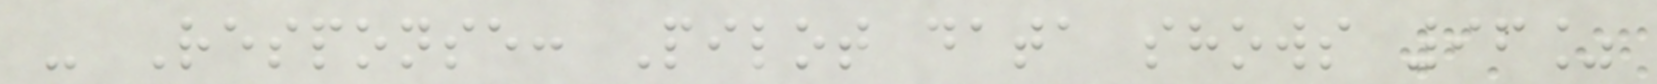- Response: Pilot data shows 96%
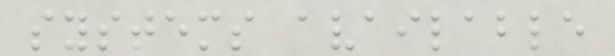systems available
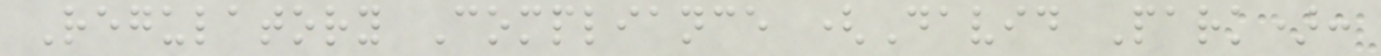Regulatory Compliance (David Park):
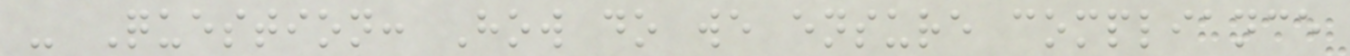- Question: How do we ensure compliance
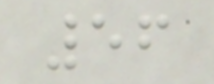56
